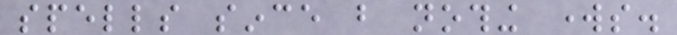spells since but nothing works.
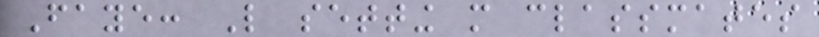Faye: Like setting more classmates
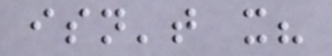isn't it?
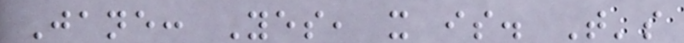Jane: Yes, it is. That's
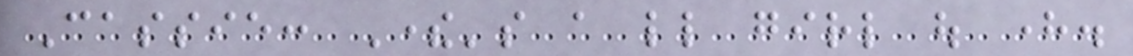Cassie: There's a little girl out here.
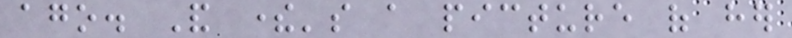ago. And there's a picture of her
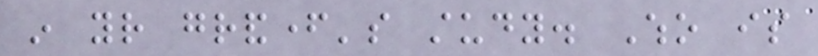in your grandfather's study. Who is
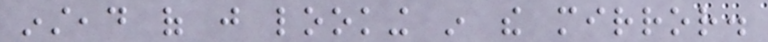instead of just looking in the mirror.
